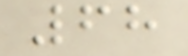68
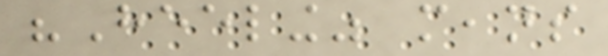"Heeling" means
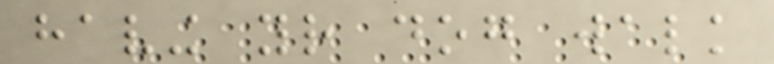having your dog walk
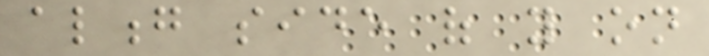along side of you on
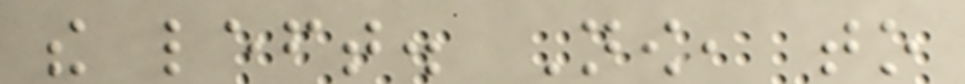the left. Now, to
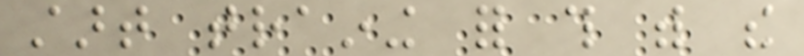start training for this with the
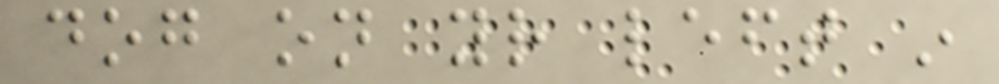dog on your left in
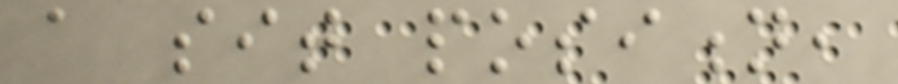a sit position,
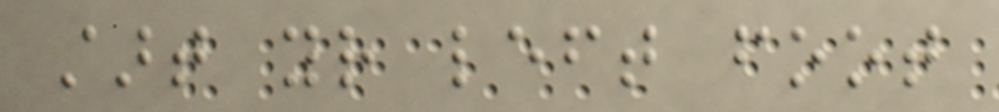start your left foot
